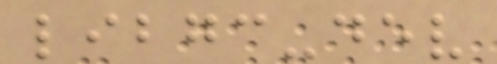libgc-dev
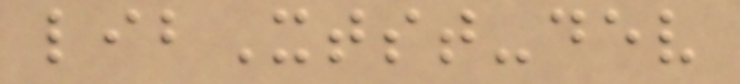libXtst-dev
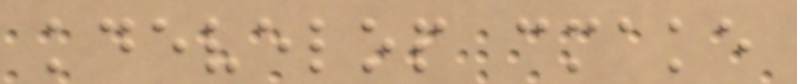kdevelop cmake
